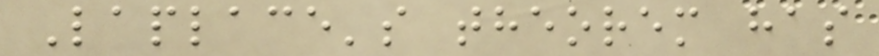Laplace's theorem has
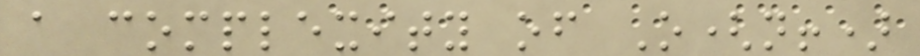a complexity of O(n!)
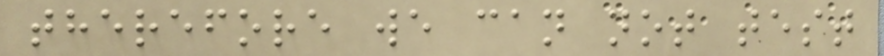therefore we can not test
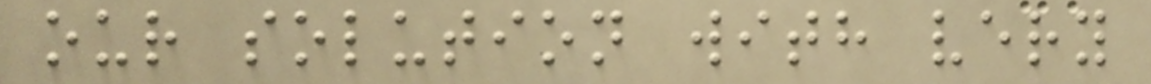our solution with very
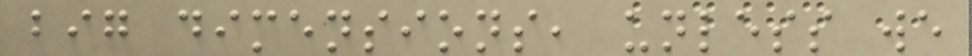big dimensions, unless we
